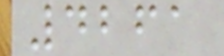4261
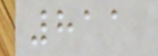811
